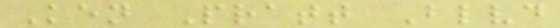Ken Pratt Blvd
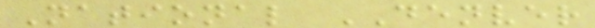National DENVER
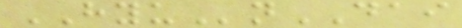HYUnDAI
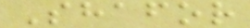Shafor
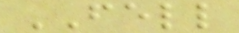FELL
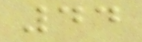44
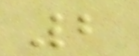2
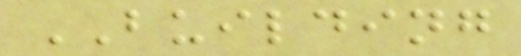BUILDING
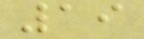19
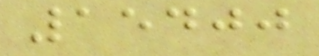15400
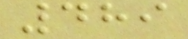489
